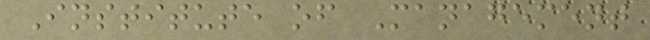Institute of Management
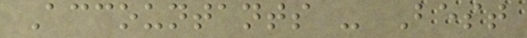Accountants - Best
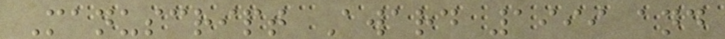Manuscript Award 1999 and
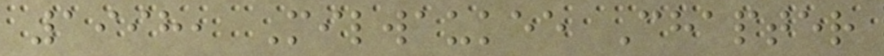1998, Milwaukee Chapter
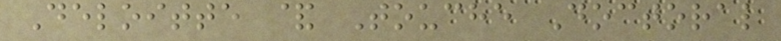Deloitte & Touche Doctoral
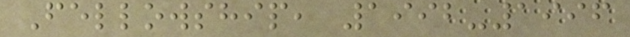Fellowship, 1992-1996
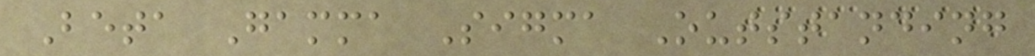Beta Gamma Sigma Outstanding
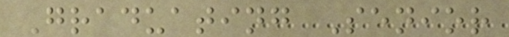Graduating Senior
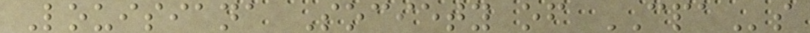Louisiana Society of CPAs
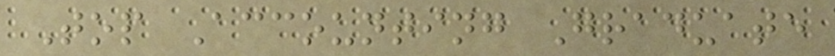Top Accounting Graduate
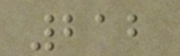212
